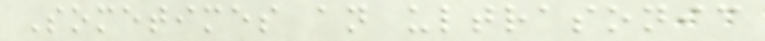Sometimes an ultrasonic
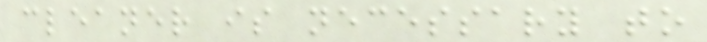cleaner is necessary to
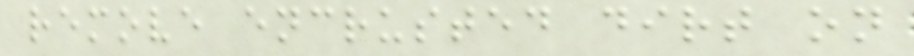remove encrusted dirt on
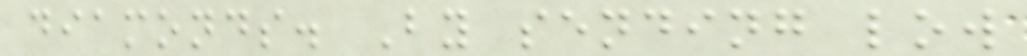diamonds. By sending low
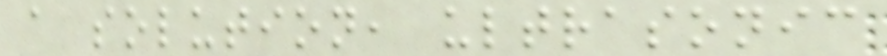a solution, ultrasonic
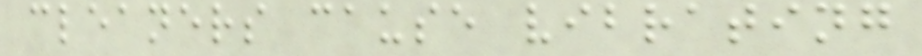cleaners cause vibrating
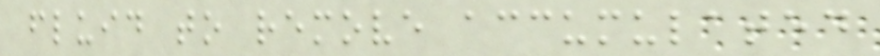fluid to remove accumulated
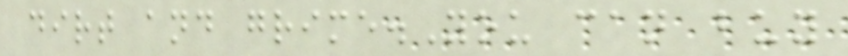dirt and grime.You can buy
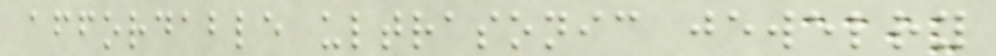affordable ultrasonic jewelry
